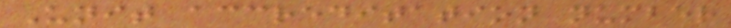Unit accreditation number
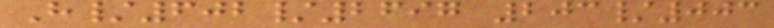H/602/2697 203/003
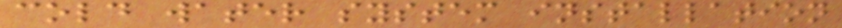cold water system installation
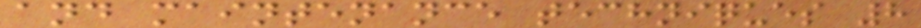and maintenance techniques 8
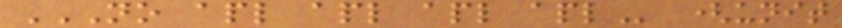NO APL APL APL APL (unit
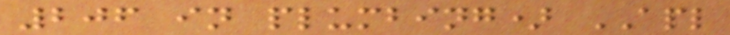206 in plumbing) APL
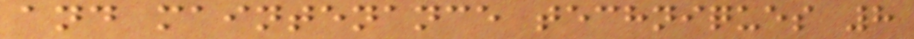and maintenance techniques 8
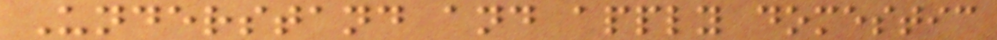Understand and apply domestic
